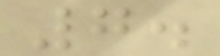7.
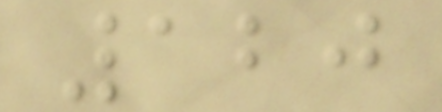120
